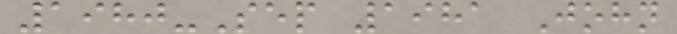1980-Sep 1981 John
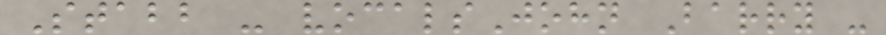Stabb - vocalsJohn Barry -
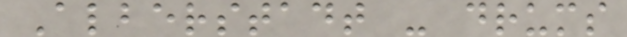Alberstadt - drums
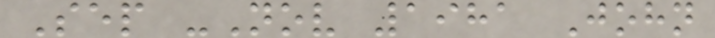Sep -Nov 1981 John
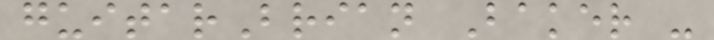guitarBrian Baker -
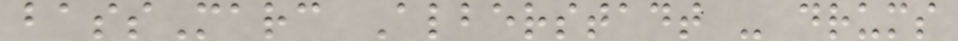bassMarc Alberstadt - drums
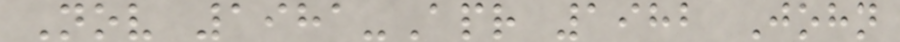Nov 1981-Apr 1982 John
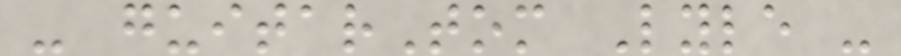- guitarTom Lyle -
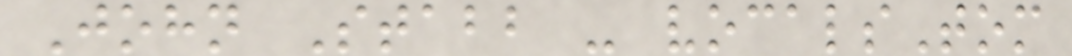John Stabb - vocalsTom
